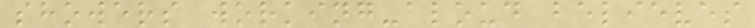showers working-aloud believes
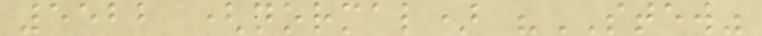5522 (normal) "STEW"
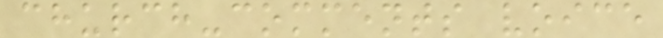church-comments voice
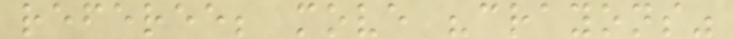referee; move "crayons"
